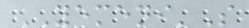YEMENI'S
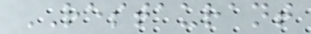RESTAURANT
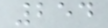254
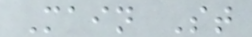Main St
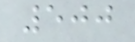500
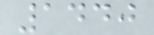1440
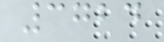3724
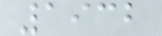1932
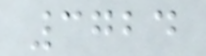3724
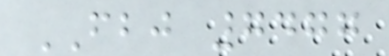FBJ 7477
